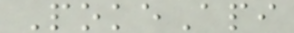PokeApi
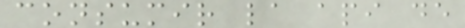consumir la api de
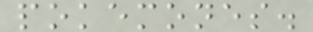pokemones.
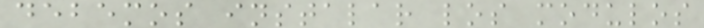debemos instalar los modulos
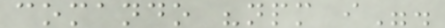comando "npm i".
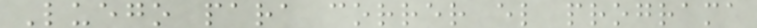Luego para correr el programa
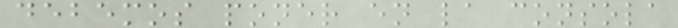debemos poner en la consola
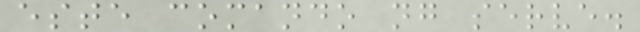este comando ng serve.
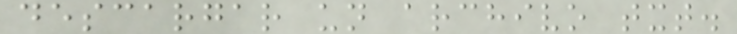descargar un archivo txt.
